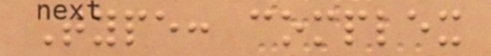Type: complex
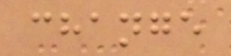change
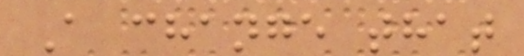A change that
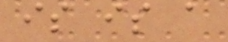is is a
